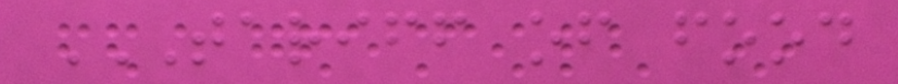TARIFF OF FOOD
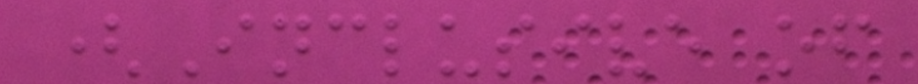(Inclusive of
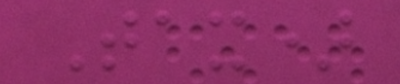Tax)
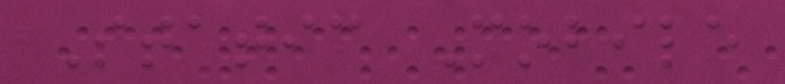Static Mobile
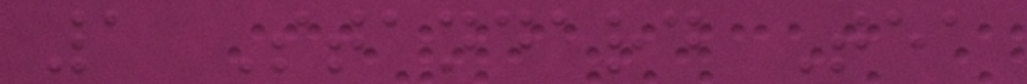1 Standard Tea
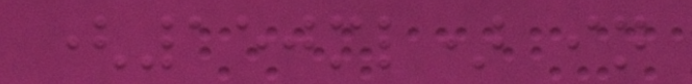(150ml) in
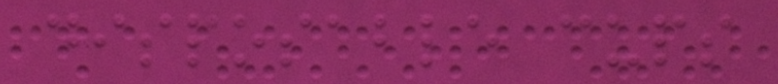disposable cups
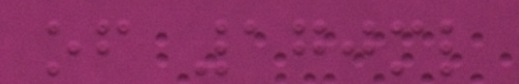of 170ml
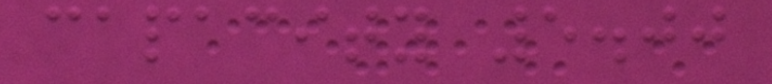capacity 5.00
